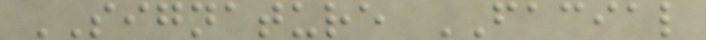SIGNATURE FACIAL
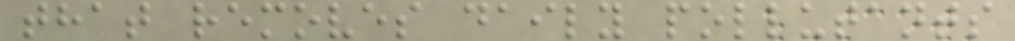that removes daily pollutants
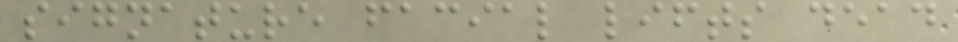signature facial lifts dead
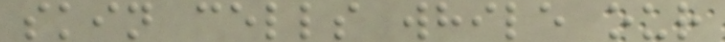skin cells while our
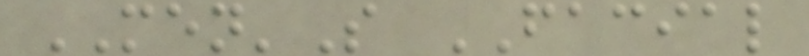MEN'S FACIAL
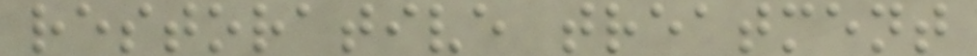restorative treatment
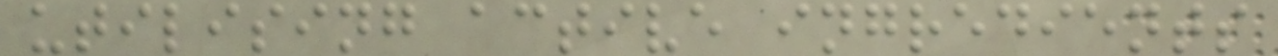utilising active ingredients
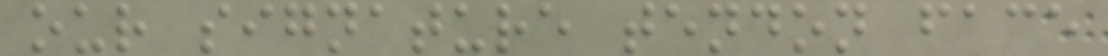our signature tendon face
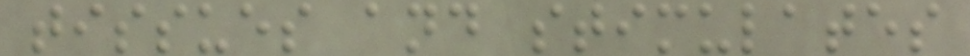tissues and stimulates
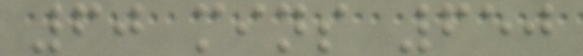60 mins 650
